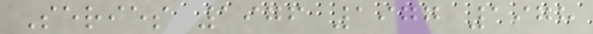Series 1976 1977 1978
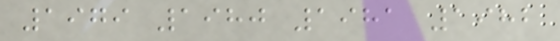1979 1980 1981 1982
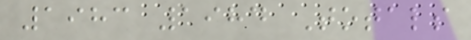1983 1984 Totals
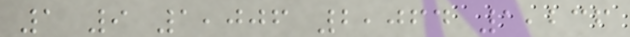1 9 1,006 2,064 1,236
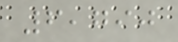6,790
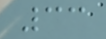33
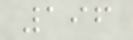196
